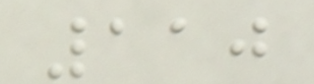110
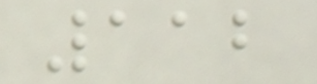112
